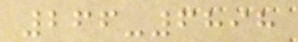266-6898
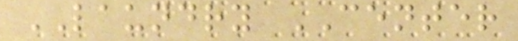LAUNDRY CENTER
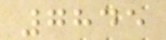7845
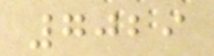7029
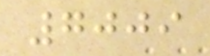7009
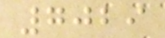7029
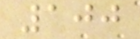100
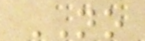NO
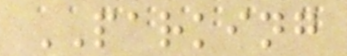PARKING
